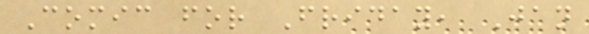Comic for Friday, Jan
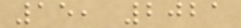15, 2021
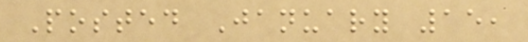Posted January 15,
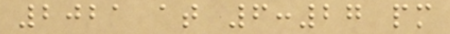2021 at 6:27 pm
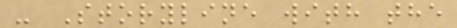- Storyline with the
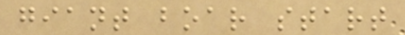giant boar start
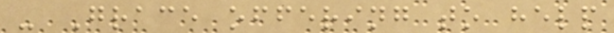- Grace offering to help
